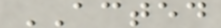ACTED
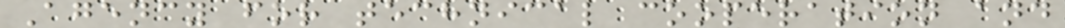Agency for technical cooperation and
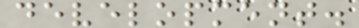development.
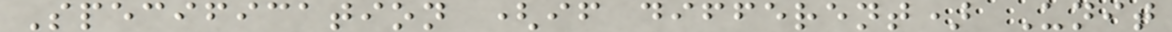Specification (if different) Unit
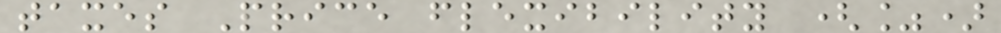taxes Price flexibility (%)
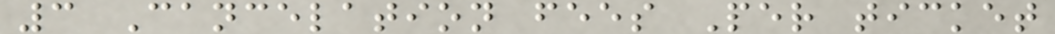3 Cancelation fees Per ticket
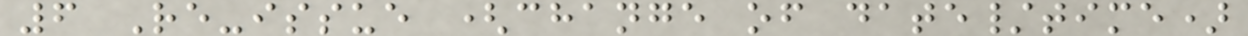6 Re-issue (change of date/time)
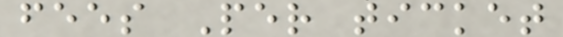fees Per ticket
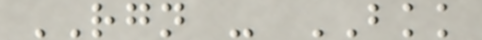RGN - BKK
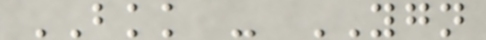BKK - YGN
